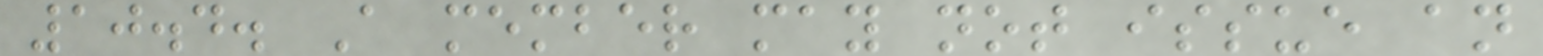10.4. A member may not issue an
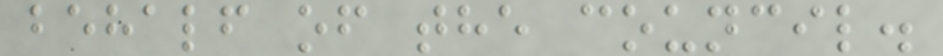behalf of the council.
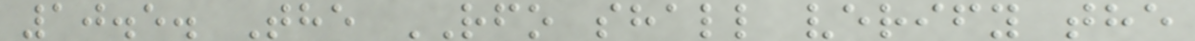10.5. The RFO shall verify the
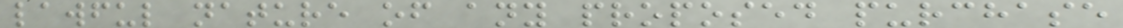lawful nature of any proposed purchase
